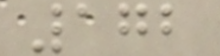172
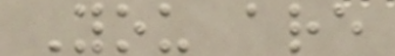You are
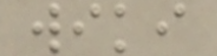wiki
